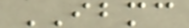IBMC
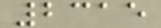2315
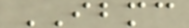IBMC
